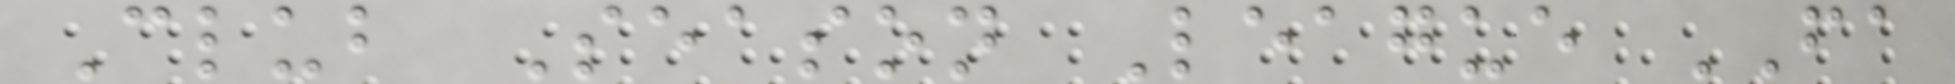Club Season League FA
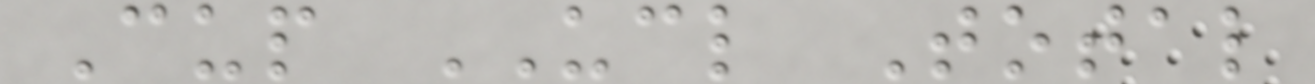Cup UCL Total
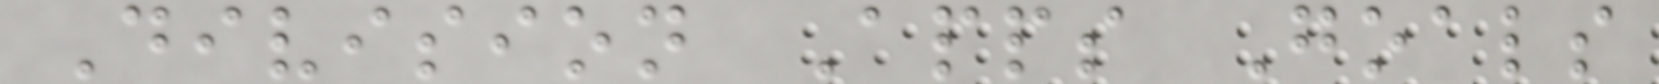Division Apps Goals
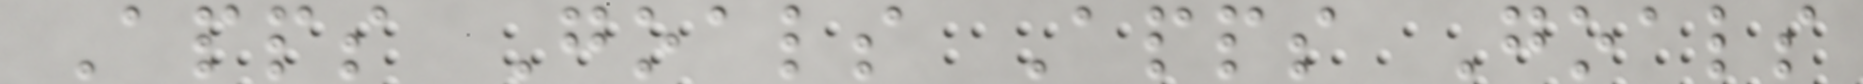Apps Goals Apps Goals
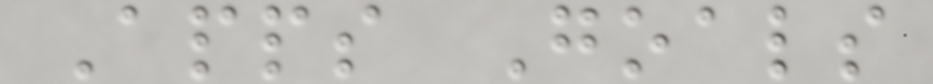Apps Goals
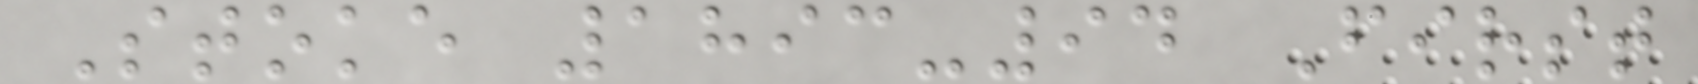Stoke 1893-94 First
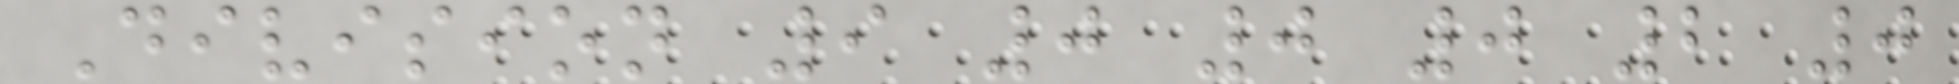Division 9 0 0 0 2 0
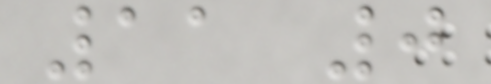11 0
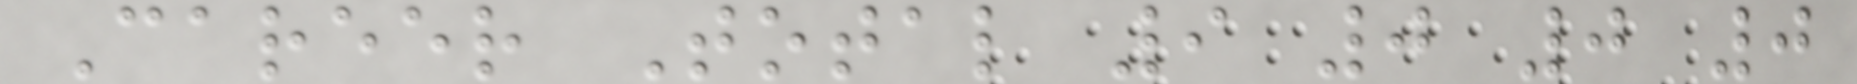Career Total 9 0 0 0
